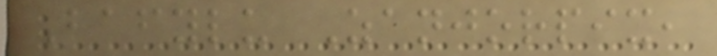Bafylu Zanjorpix,
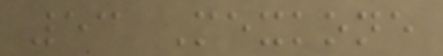53 Mexkone
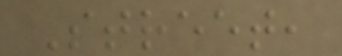Street,
